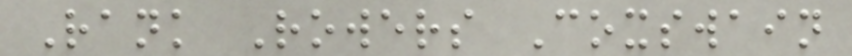Rank Rowers Coxswain
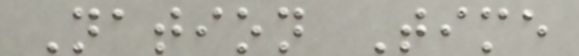Nation Time
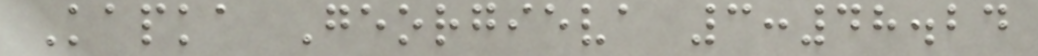Kapka Georgieva 3:48.24
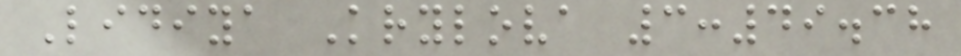Lidiya Krylova 3:49.38
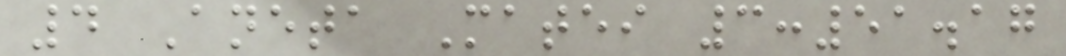4 Aneta Matei 3:51.17
